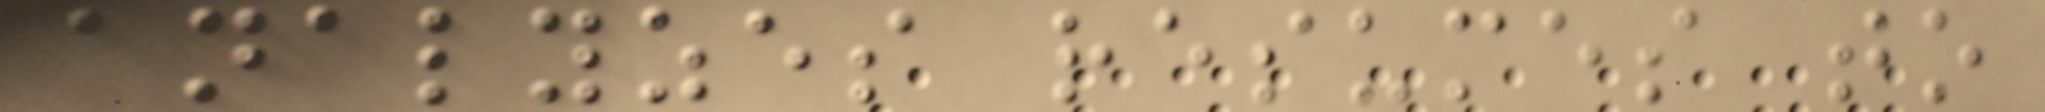analyzes resumes to
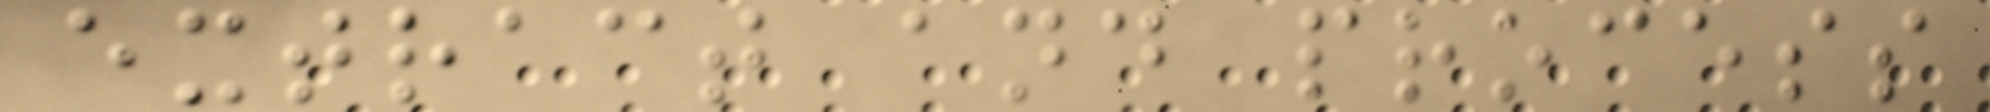extract and process
